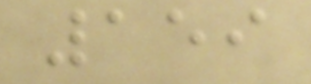159
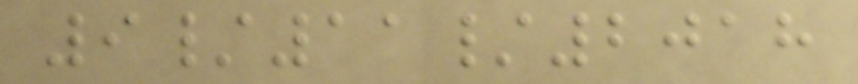9/11/2018
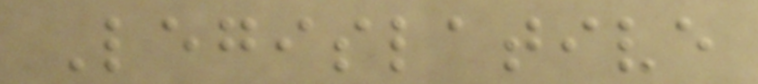Legislative
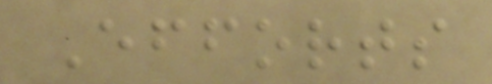Efforts
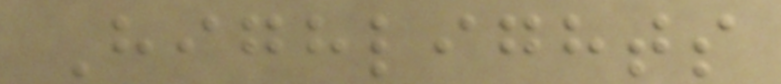Highlights
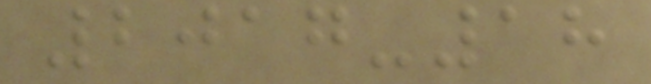2017-18
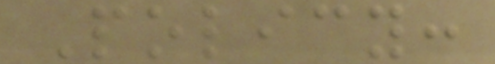Policy:
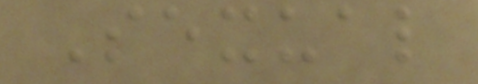Sexual
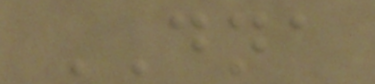DNA
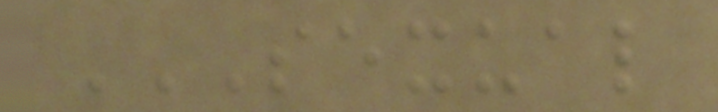SEXUAL
